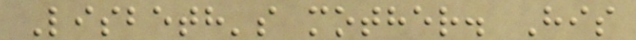Lisbeth's mother. His
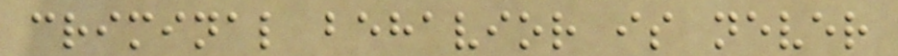criminal behavior is never
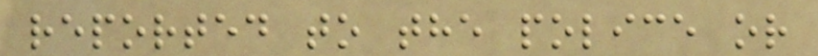reported to the police or
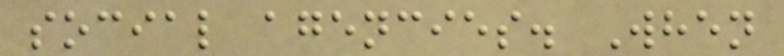social agencies. When
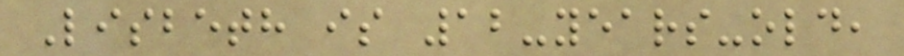Lisbeth is 12-years-old,
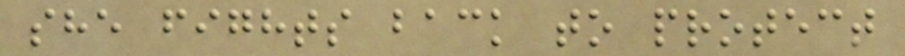she fights back to protect
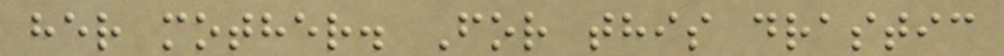her mother. For this drastic
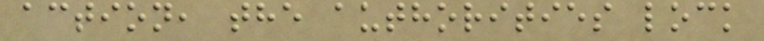action, the authorities lock
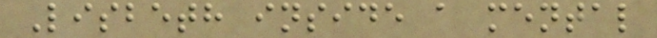Lisbeth inside a mental
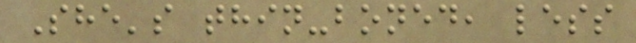She's thin-boned, less
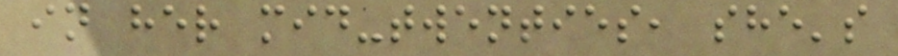in her mid-twenties, she's
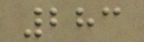283
